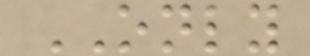ONLY
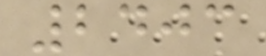2403
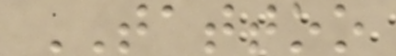TATTOO
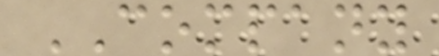COMPANY
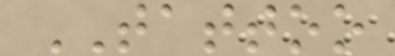TATTOO
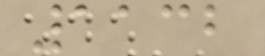1132
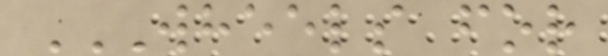WHEELS FOR
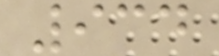934
